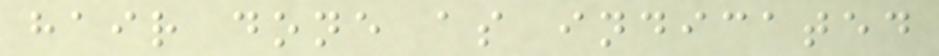hair done as indicated
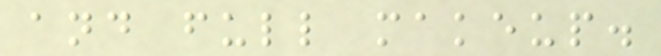and full makeup.
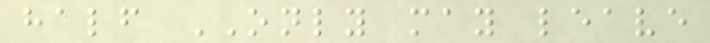half ONLY may leave
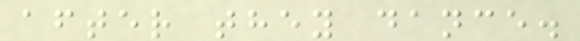after they dance.
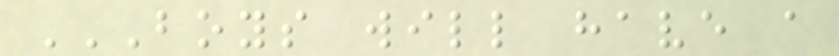BOYS WILL HAVE A
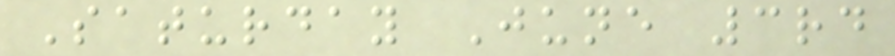Saturday June 3rd
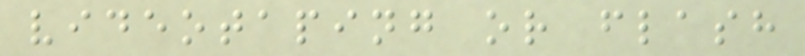videotaping or flash
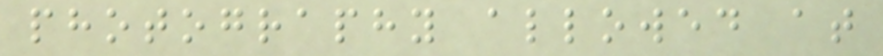photography allowed at
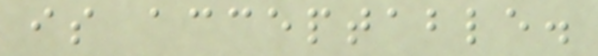is acceptable.
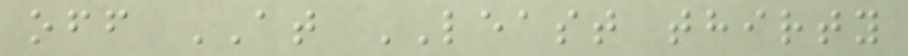off AT LEAST thirty
